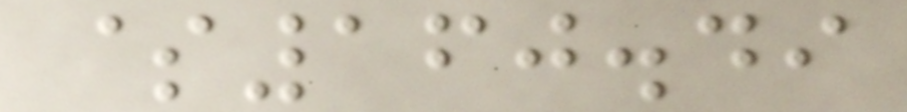$160.49
